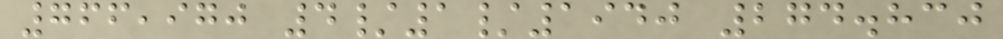766,970 4/1/1940 274.830
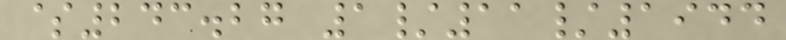$243.27 1/11/1944
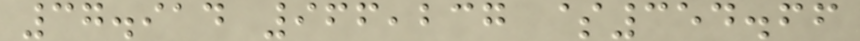37.914 966,237 $354.66
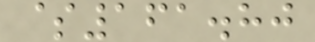$161.80
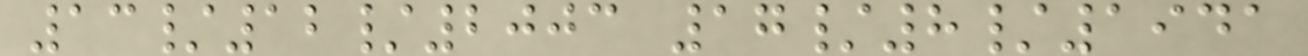13/12/2003 17/8/1941
